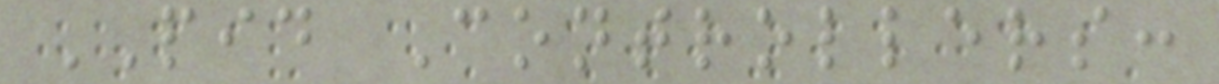PID Controllers:
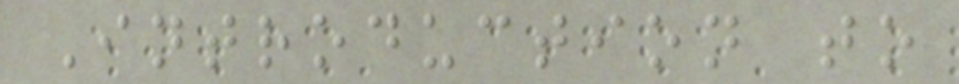Introduction to
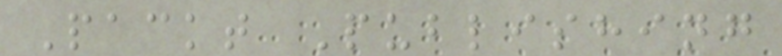Packt Publishing
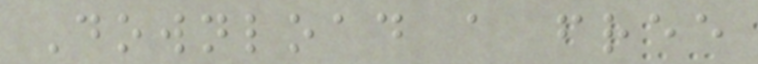Download a free
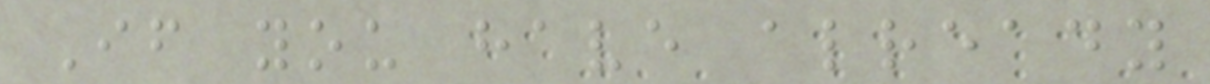If you have already
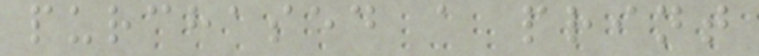purchased a print
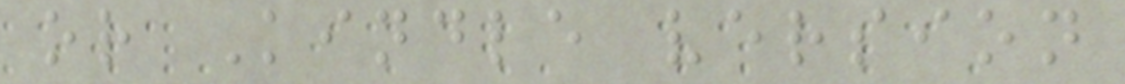or Kindle version
